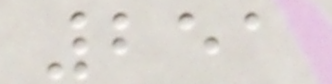251
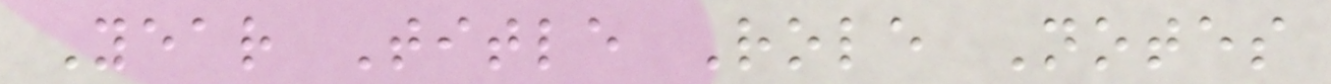Year Title Role Notes
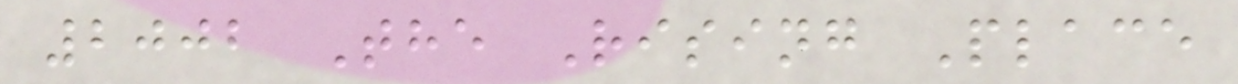2002 The Rising Place
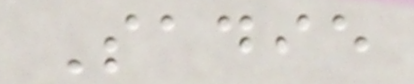Sadie
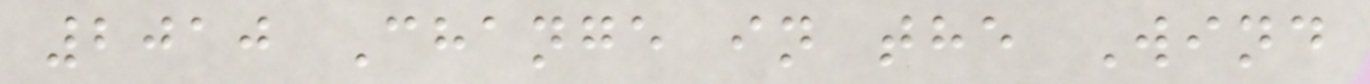2010 Change in the Wind
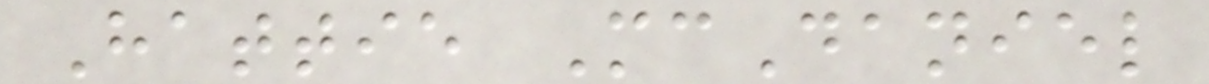Hattie McDaniel
